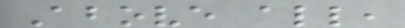Above all,
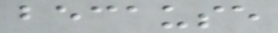because
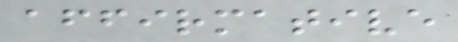affirmative
